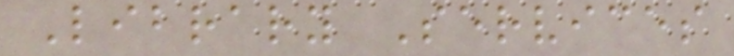Library Services
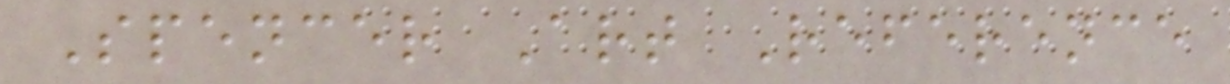Spencer Art Reference
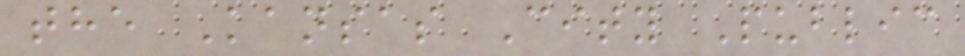the Kansas City Public
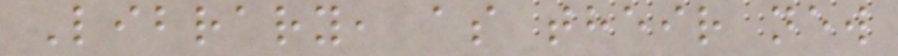Library, as their new
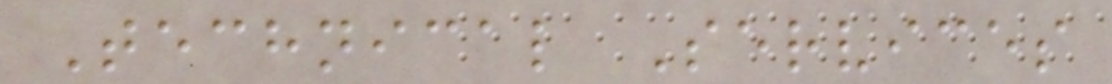Technical Services
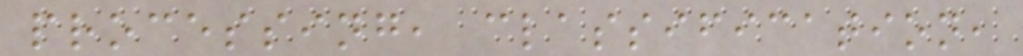processing, classification,
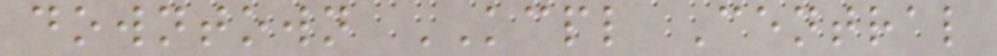downtown KCPL Central
